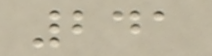241
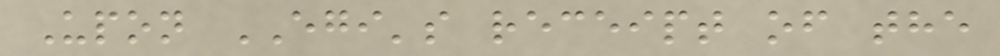Upon EGI's receipt of the
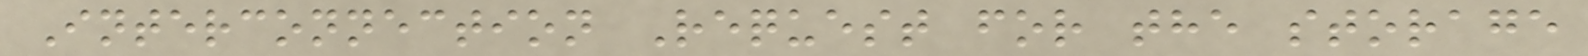Interconnection Request for the storage
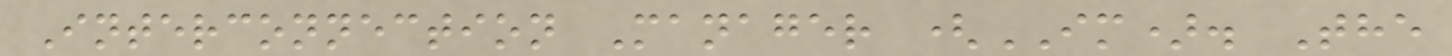Interconnection Manager (IM). The
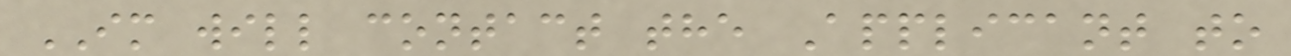IM will contact the Applicant to
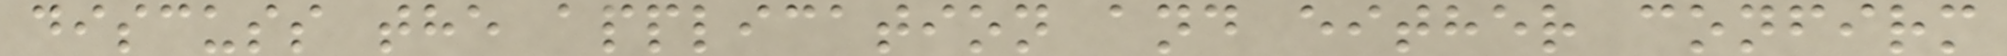discuss the application and either confirm
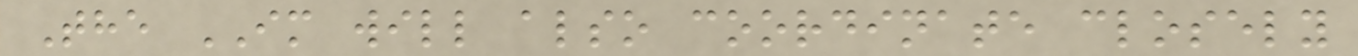The IM will also coordinate closely
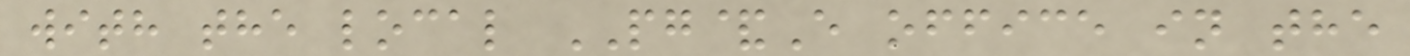with the local PG&E office in the
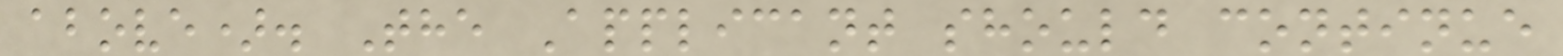above). The Applicant should continue
